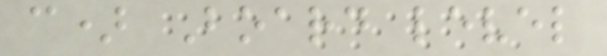c) Board level
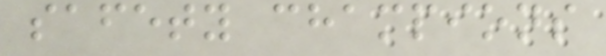safety champions
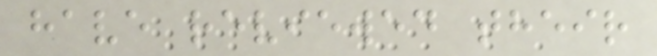have reviewed their
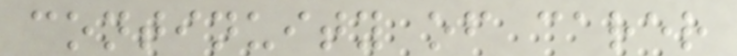continuity of carer
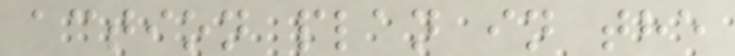action plan in the
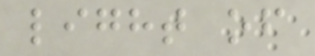light of
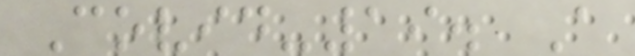Covid-19. A
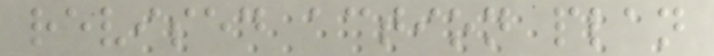revised action plan
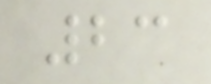23
